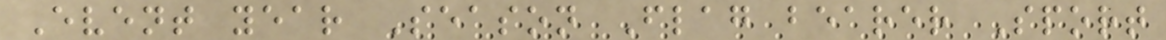Event year Season Flag bearer Sport
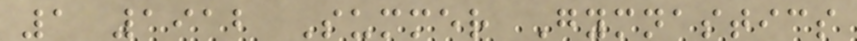1 1912 Summer Gymnastics
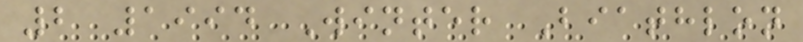2 1994 Winter Biathlon
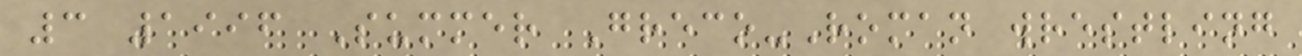3 1996 Summer Greco-Roman wrestling
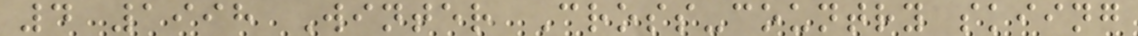4 1998 Winter Cross-country skiing
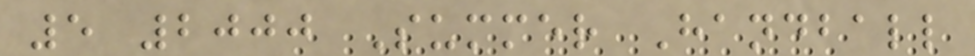5 2000 Summer Handball
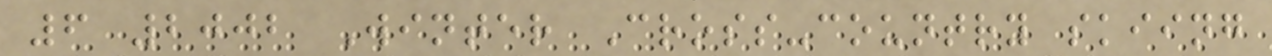6 2002 Winter Cross-country skiing
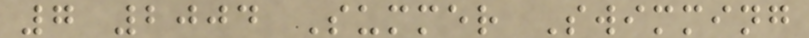7 2004 Summer Swimming
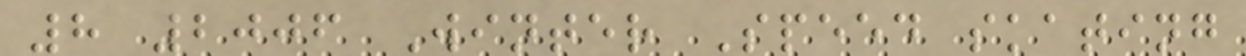8 2006 Winter Speed skating
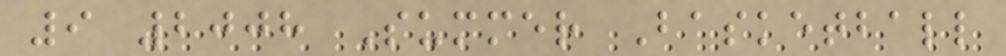9 2008 Summer Basketball
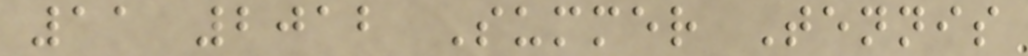11 2012 Summer Tennis
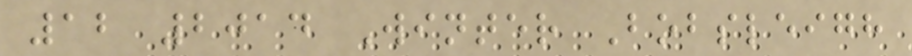12 2014 Winter Bobsleigh
